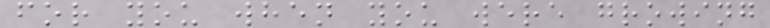for you when you were growing
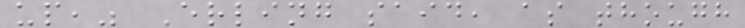up," Erling said, as though
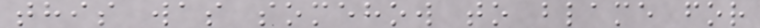this was somehow to blame for
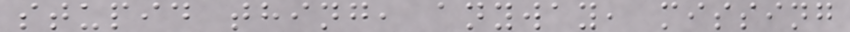stupid thing, anyway, missing
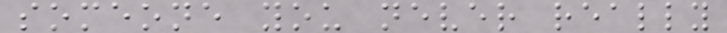someone you never really
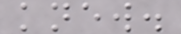knew.
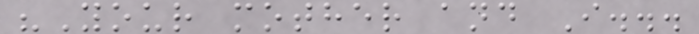"Your mother and I...
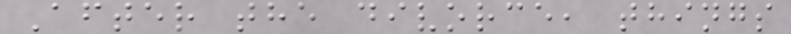After the divorce, things
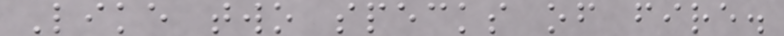Like two specks of fire.
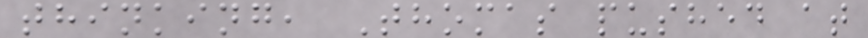thinking, Thomas pushed at
